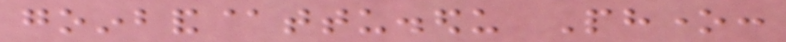goinband@ttu.edu Phone:
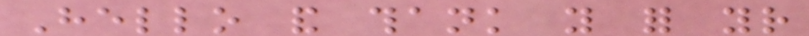Hello and thank you for your
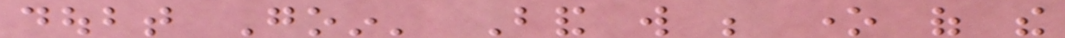doubt Goin' Band will be one of the
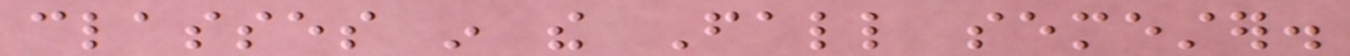classes in the Fall semester.
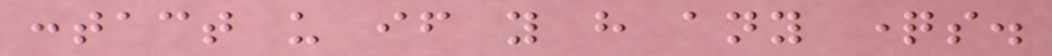contact us if you have any questions.
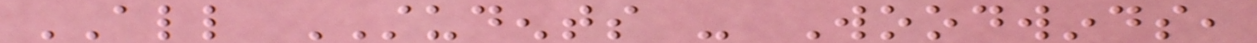ALL STUDENTS - Woodwinds,
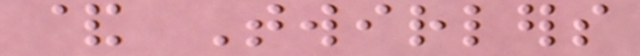& Twirlers
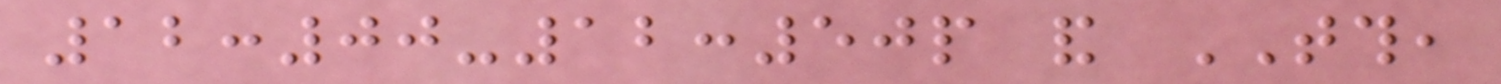12:00-12:50p and TTH,
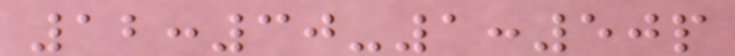12:30-1:50p
